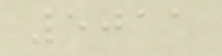5011
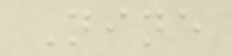Nine
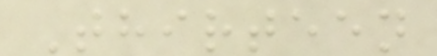Thirteen
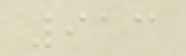913
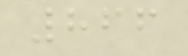866
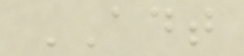ADT
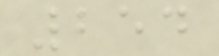254
